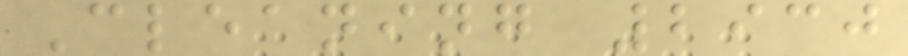Cleaning 2930
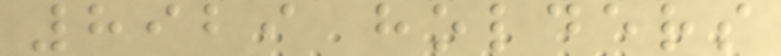8929 holders
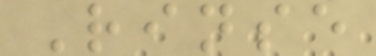Rinse
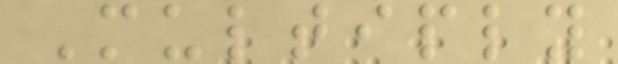Multiply
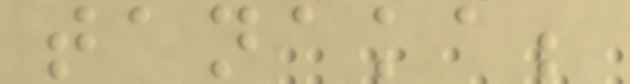tanaka;
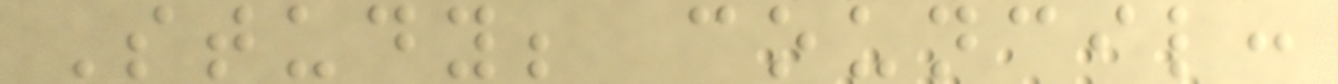Study; council:
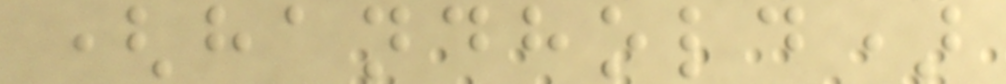(handhold)
